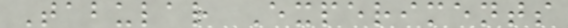Tabular Experiments
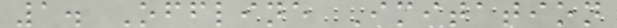1. Offline Imitation
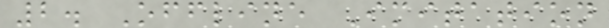2. Offline Imitation
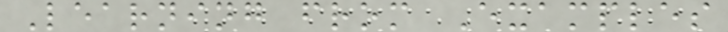Learning from Examples
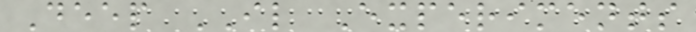Deep IL Experiments
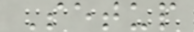Setup
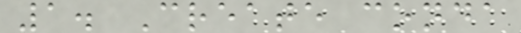1. Create conda
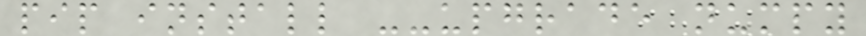pip install --upgrade numpy
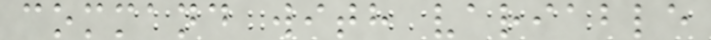command with variable
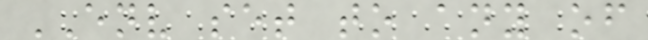ENV set to any of
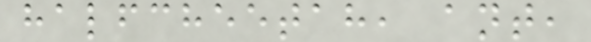halfcheetah, ant,
